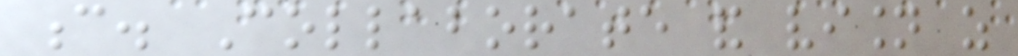c. Collaborate and vision as
